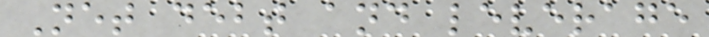Net debt and leverage
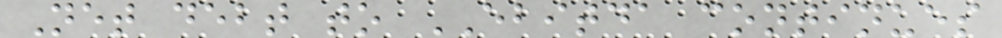Net debt to EBITDA continues
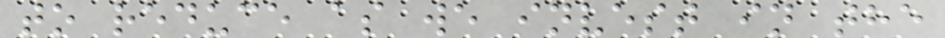to reduce as we invest in the
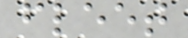fleet
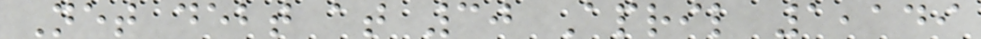Net debt at 30 April 1,149
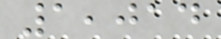1,014
